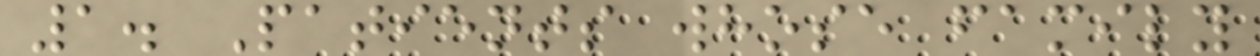1. Patients whose family
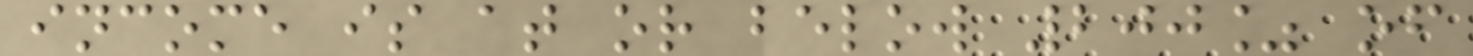income is at or below 200% of
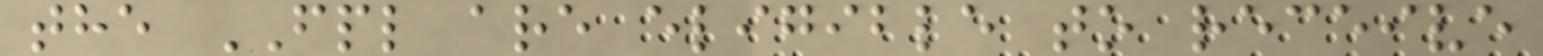the FPL are eligible to receive
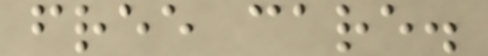free care.
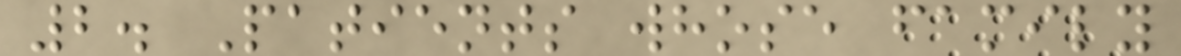2. Patients whose family
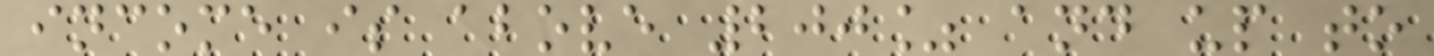income is above 200% and up to
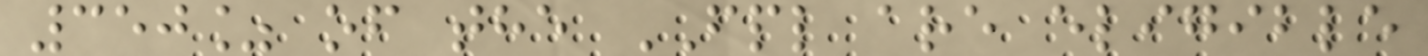350% of the FPL are eligible
